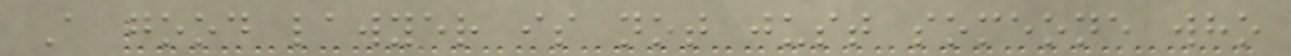A good lawyer is not just someone who
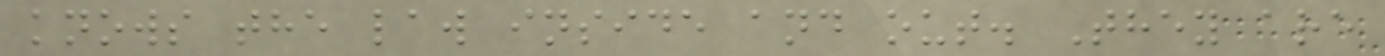knows the law inside and out. They are
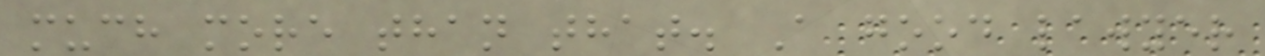much more than that. A good lawyer
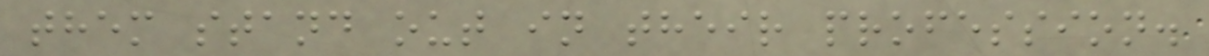them stand out in their profession.
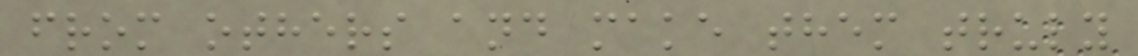from others and make them truly
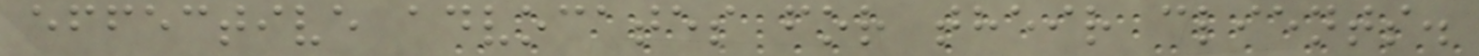effective advocates for their clients.
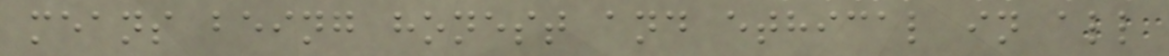means being honest and ethical in all
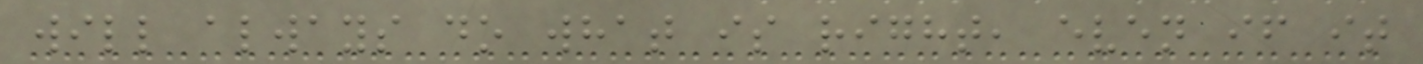will always do what is right, even if it
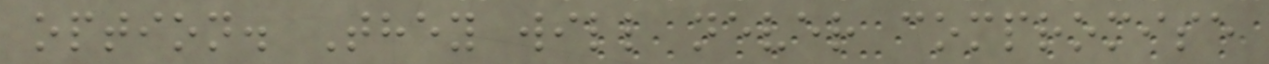option. They will never compromise
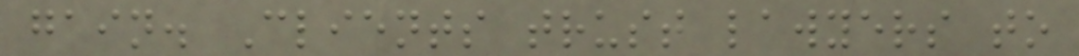gain. Clients trust lawyers to
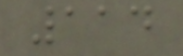114
